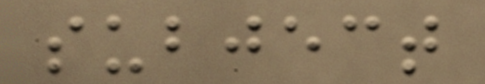subject
